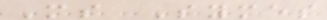Ms Symes
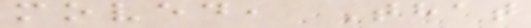moved, That
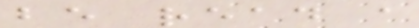be read a
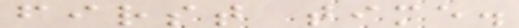first time.
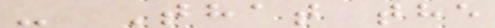- That the
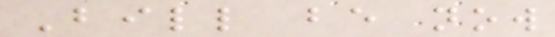Bill be now
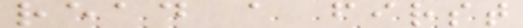read a first
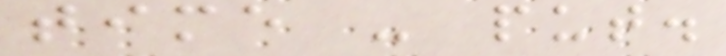time - put.
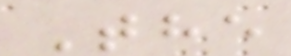The
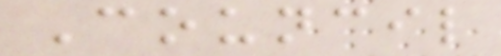Council
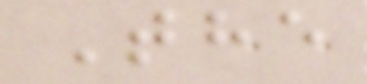The
